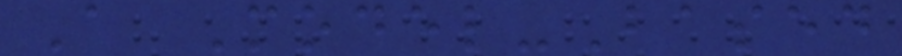A Model-Based
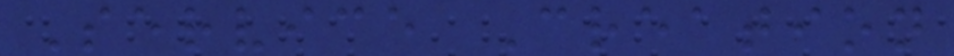Service Creation
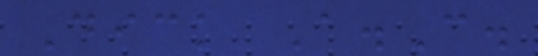Dick A.C.
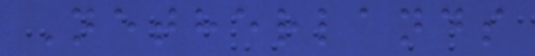Netherlands
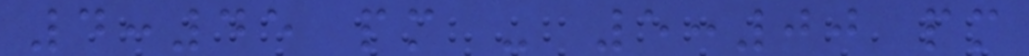4:45 pm - 5:00 pm
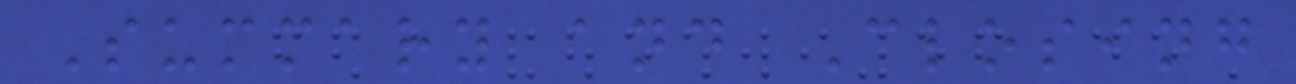Summary and Closing
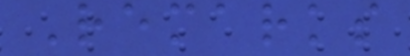Remarks
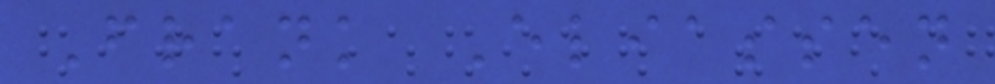Frank Eliassen
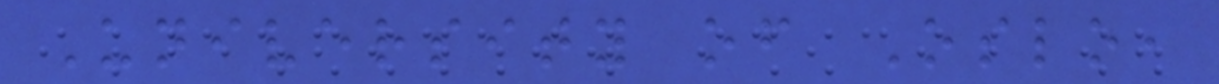University of Oslo,
